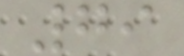79
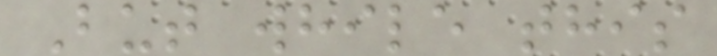But while this
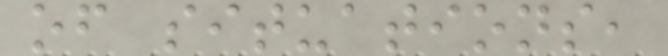of situations,
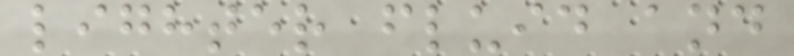lighter fluid and
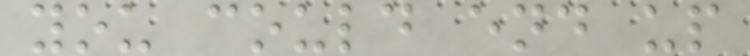you could end up
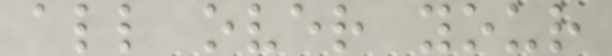all over your
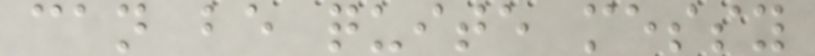can be quite messy
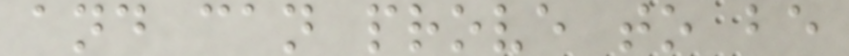and can prove to be
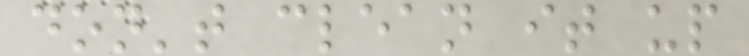don't clean it up
